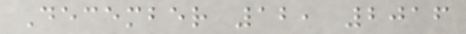December 12, 2016
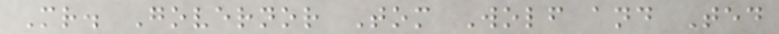Mr. Governor Tom Wolf and Ted
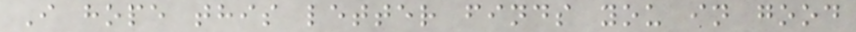I hope this letter finds you in good
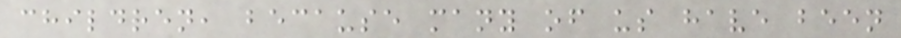children, because many of us have been
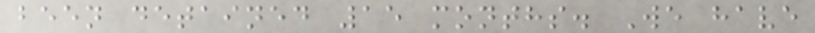been detained 15 months. We have
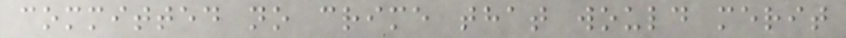committed no crime that would merit
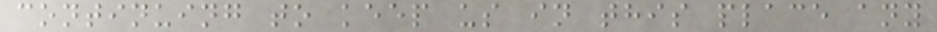continuing to keep us in this place any
